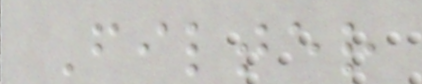Filter
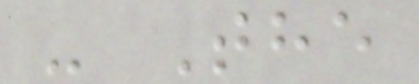- The
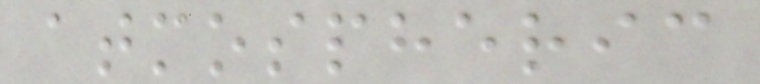atmospheric
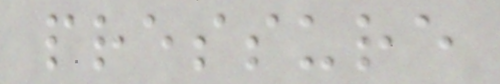pressure
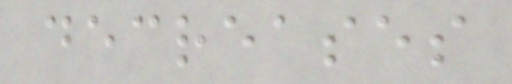decreases
